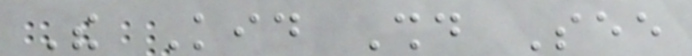The Kid Should See
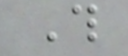This
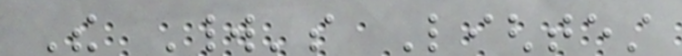The World's Lightest
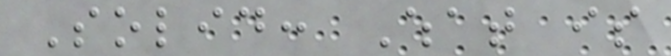Solid: What is
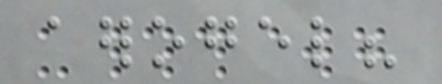aerogel?
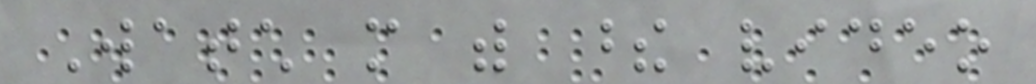Watch more with these video
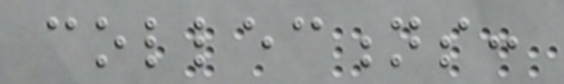collections:
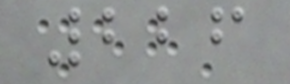226
